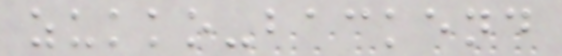zukko-backend
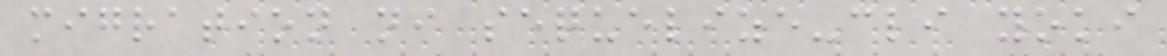migration ni sequelize-cli yoki
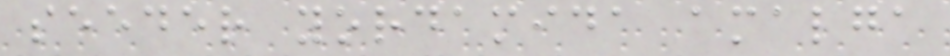seeder yordamida amalga
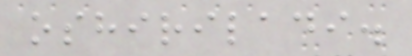oshiriladi.
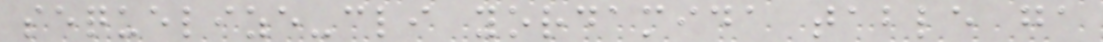sequelize-cli yordamida table ga
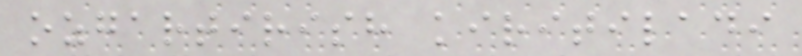ozgartirish kiritiladi
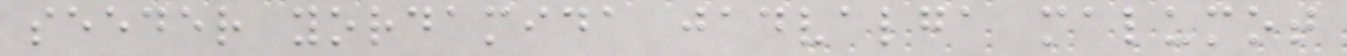seeder yordamida jadvalga malumot
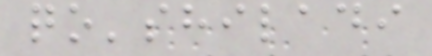qo'shiladi
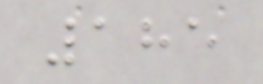185
